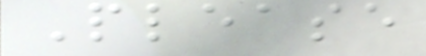Please
